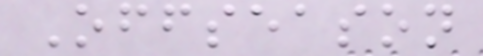Offseason
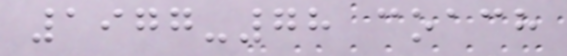1977-78 coach
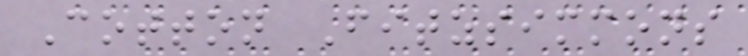Cotton Fitzsimmons
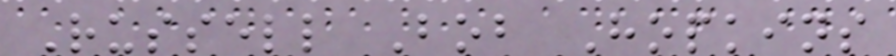Russell Bob Hopkins
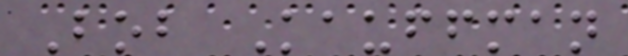Bob Kauffman
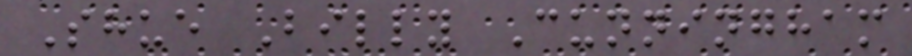Shue Billy Cunningham
